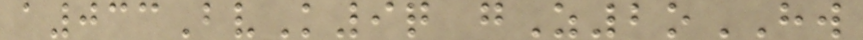a033BvK9q gZ2oHW
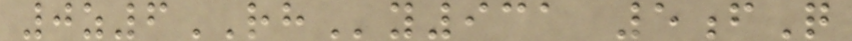0z6RHy931 5fQ
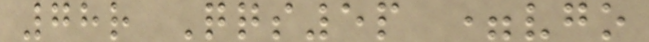78r Qqs5p =vgo
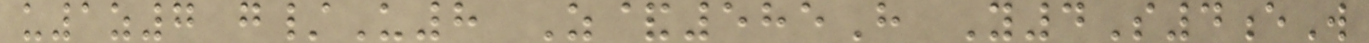u1z7 g/U8 Z&585H Y4S4eW
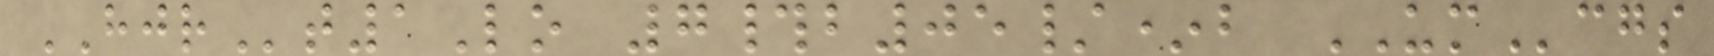HJRt1Lo 7#b05/*b UMcgs
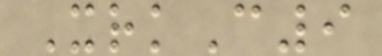XrkC9
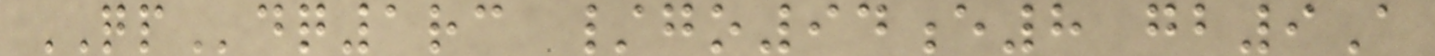QPdq1rc /go94e8 gb9A
